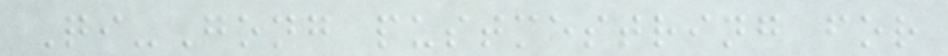Qi-Gong pustmestring for
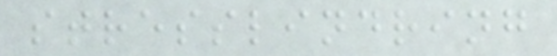stresslindring
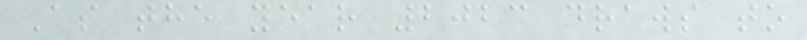As the year 2023 draws to
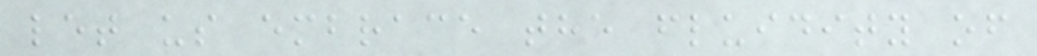let us embrace the fluidity of
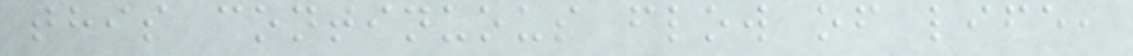this continuous flow of life,
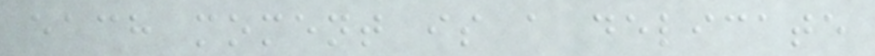each moment is a delicate
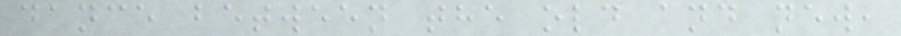dance between the old and new,
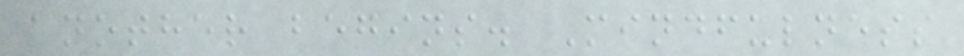another begins. Mindfulness
